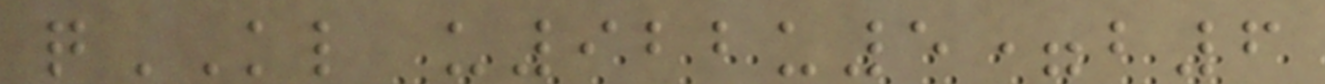qKL u922u5=b6
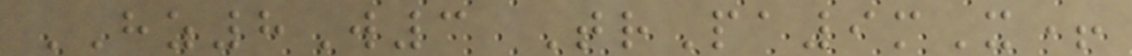HZ8W3 TrPa9mX+
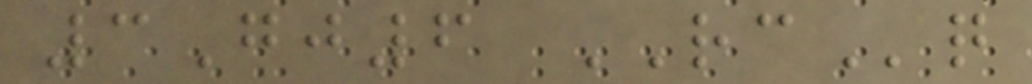3Gj6 RCq
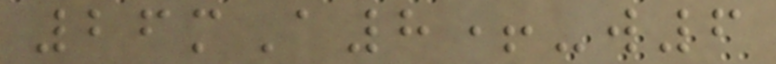26mA8+-w6
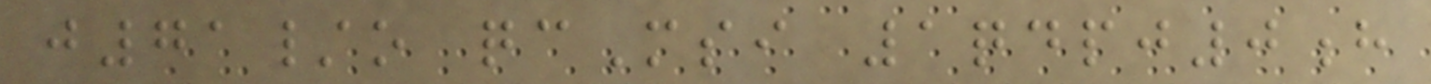j71/o qcMsi 1qdpj0h
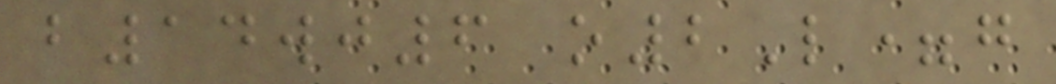b14wj6 o2L=g
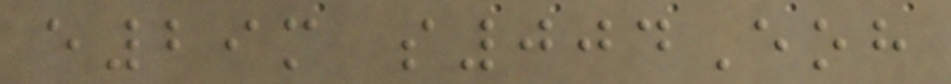e29m s004Eoh
